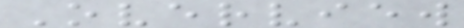Overview
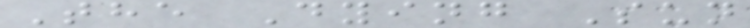The Dying Sun
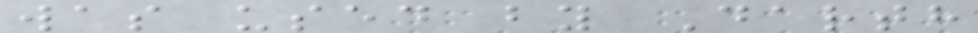was used by Darth
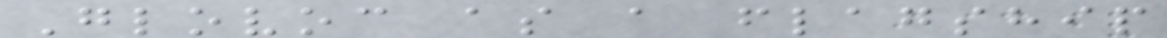Glovoc as a flagship
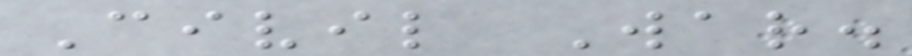Civil War.
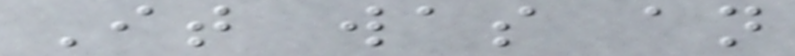It was an
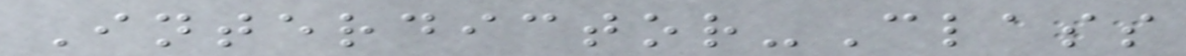Interdictor-Class
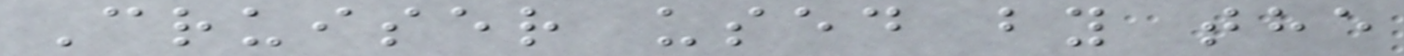Cruiser used by the
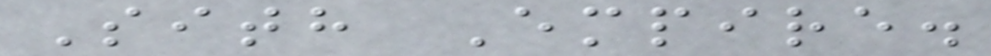Sith Empire.
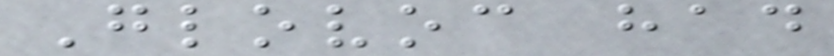Glovoc had
